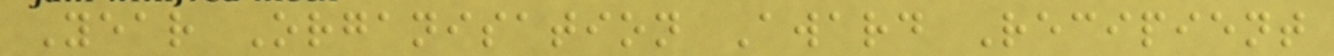Year Organisation Award Recipient
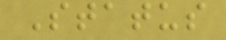Status
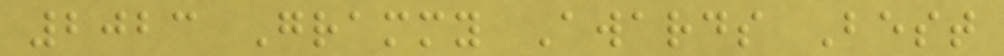2023 Grammy Awards Best
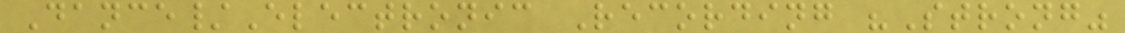Dance/Electronic Recording "Strong"
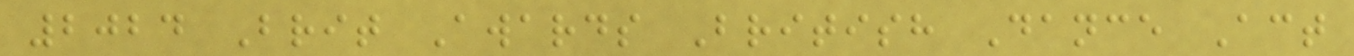2024 Brit Awards British Dance Act
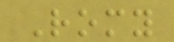Romy
